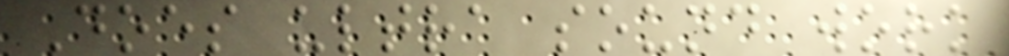Does ultra sound work
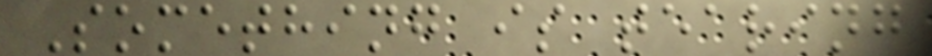Something is tearing
